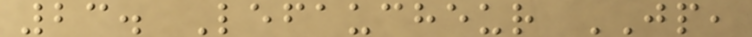23. Lefaucheur JP,
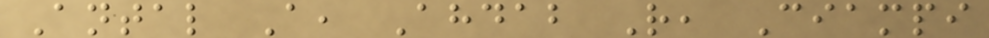Antal A, Ahdab R, Ciampi
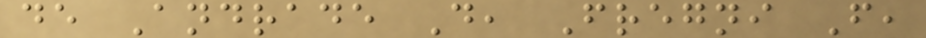de Andrade D, Fregni F,
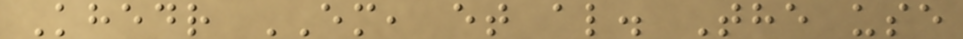Khedr EM, et al. The use
